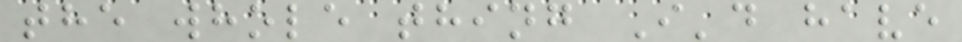the whole thing I'd have
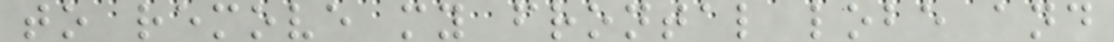to remove my frontal lobe and
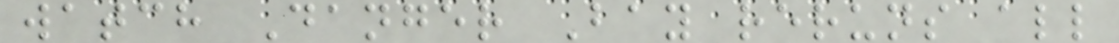watch Danger Bay reruns all
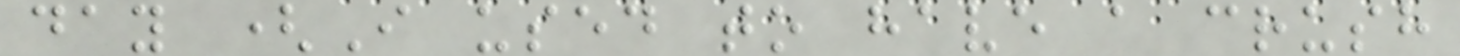day (I used to have a crush
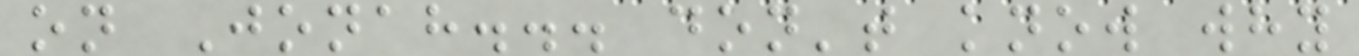on Jonah... don't know why
